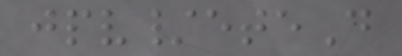jpv/eteD
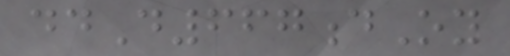ddD667dOy
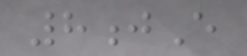8jE
